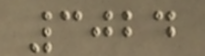3024
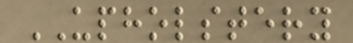UPHOLSTERY
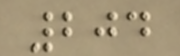204
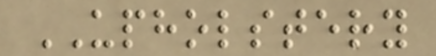UPHOLSTERY
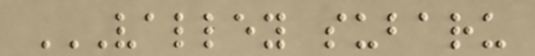VALLEY SUBARU
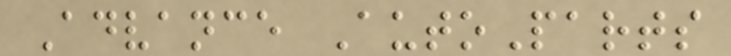Advance AutoParts
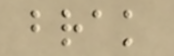brak
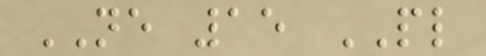NE 15 PL
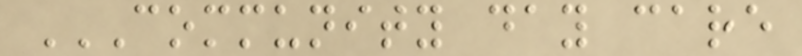COMMUNITY DAY CARE
